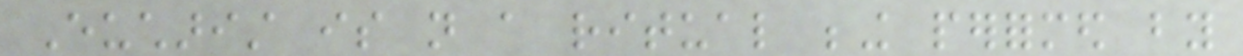Eucharist is not a ritual being performed by
